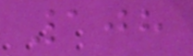108
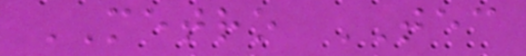METRO TEC
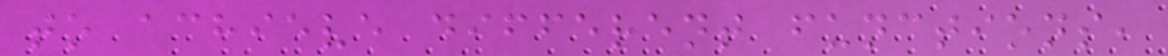to achieve different functions,
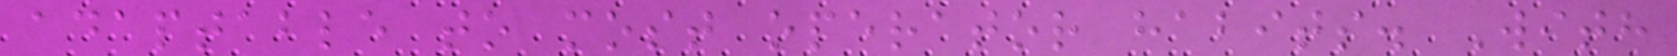adaptable to most operator habits. With
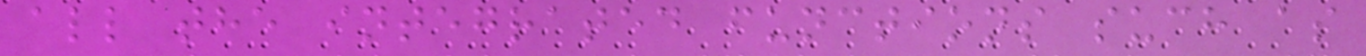all the integrated functions such as
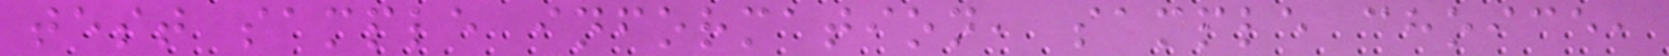test sample information, sample choice,
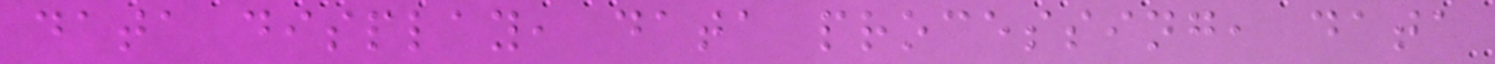data display, data processing, data
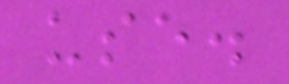use.
